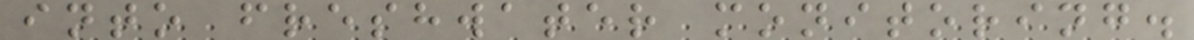into freshwater monitoring.
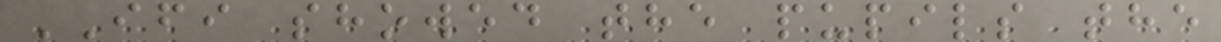IFI showed the pupils the
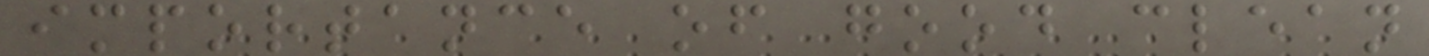importance of good clean
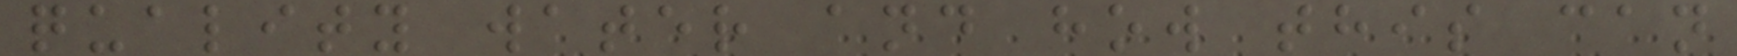quality water and how this can
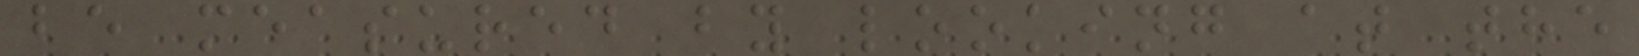be measured by looking at the
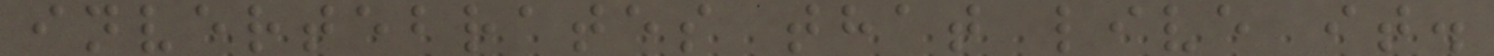invertebrates that live it.
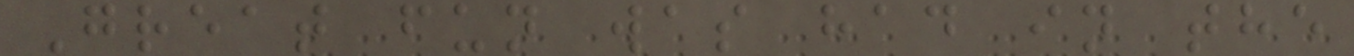Great fun was had in the
